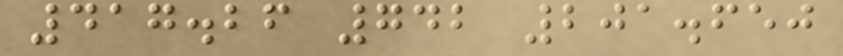417.26 742 201.650
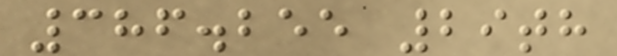386.255 29th
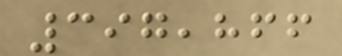397,866
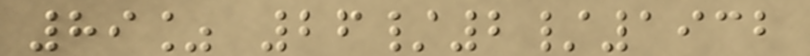89% 26/2/1932
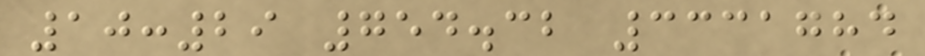10:29 754.32 3331784
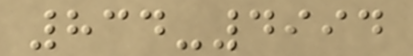834-4994
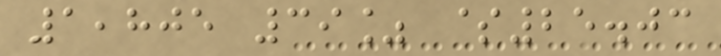1,805 39% $25.03
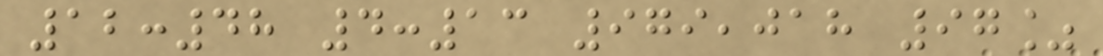12:48 4:13 979,018 97%
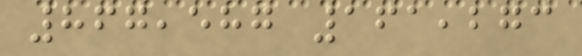867,587 161,273
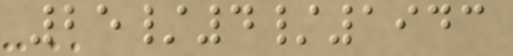25/4/1943
